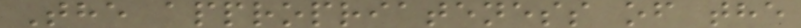The appropriateness of the
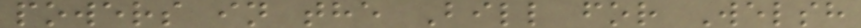powers in the Bill for Welsh
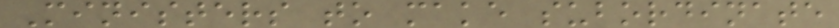Ministers to make subordinate
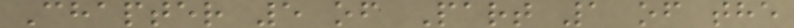Chapter 5 of Part 1 of the
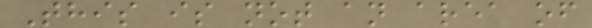This is not an area of
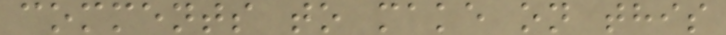comments to make on this
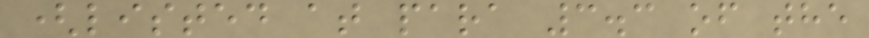(listed at para 3.3 of the
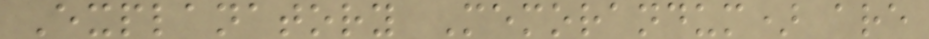Explanatory Memorandum) are
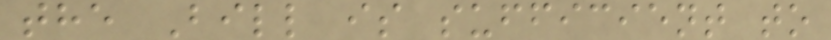the Bill is sufficient to
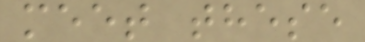meet these
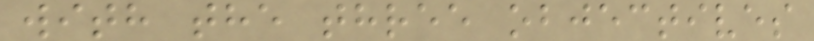with the three objectives
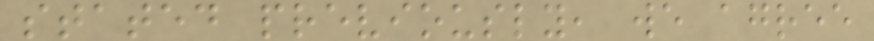stated previously, we agree
